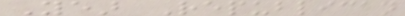Year Republican
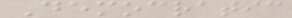Democratic
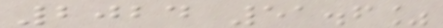2024 51.6%
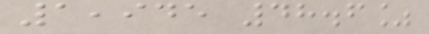1,945 48.6%
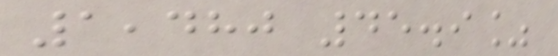1,480 45.9%
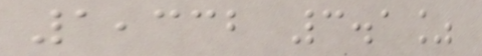1,332 3.1%
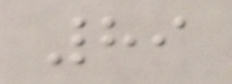89
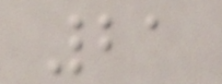21
